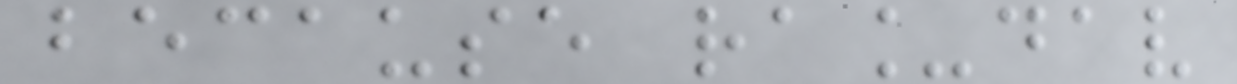because ra_dav
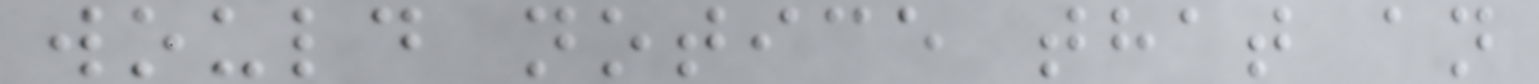would notice that an
